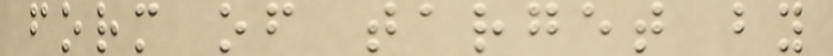form of target by
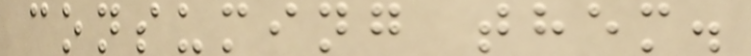consuming them.
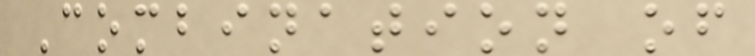Combination of
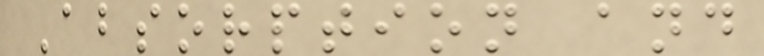Absorption and
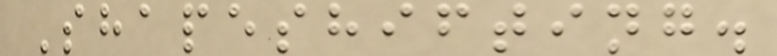Shapeshifting.
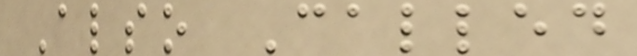Also Called
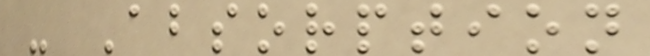- Absorption
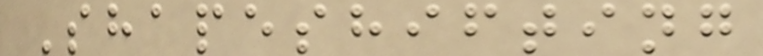Shapeshifting
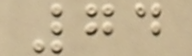74
